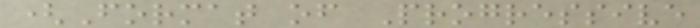(Format of Progressive
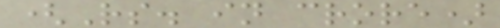(Rs. in crore)
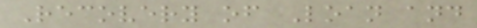Recovery of Loan and
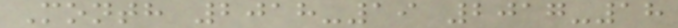Month 2018-19 2017-18
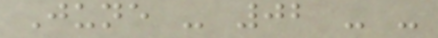June - 02 - -
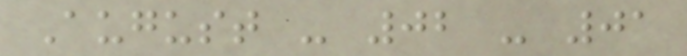August - 02 - 01
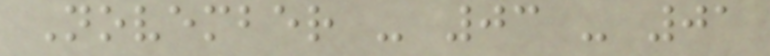November - 03 - 01
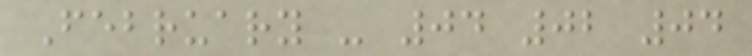February - 04 02 04
